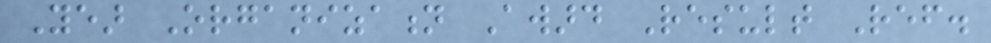Year Organization Award Result Ref.
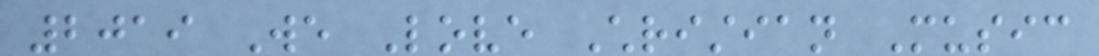2019 We Love Christian Music
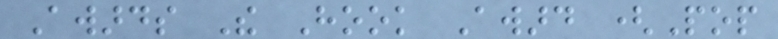Awards The Hook Award (Pop
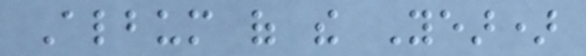Album of the Year)
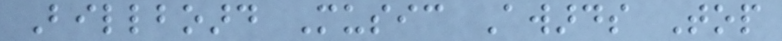Billboard Music Awards Top
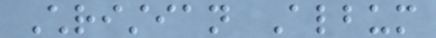Christian Album
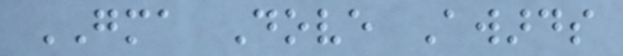GMA Dove Awards
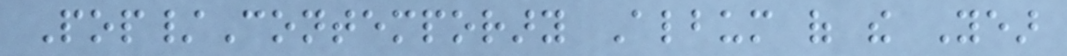Pop/Contemporary Album of the Year
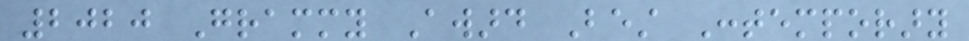2020 Grammy Award Best Contemporary
